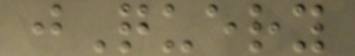jQuery
